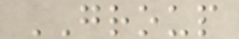GROUP
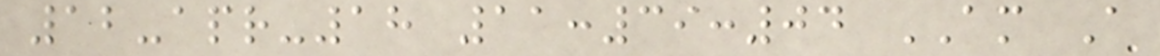12-apr-18 11:39:04 AM A
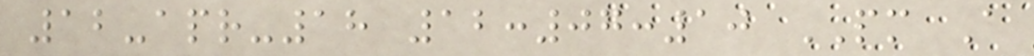12-apr-18 12:07:10 PM A
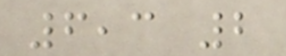6,3 2
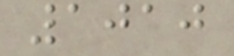1010
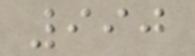990
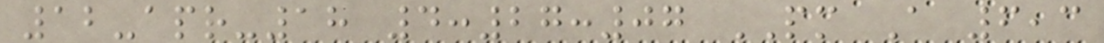12-apr-18 4:27:07 PM A 6,3
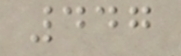447
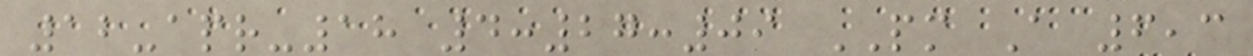12-apr-18 4:27:09 PM A 6,3
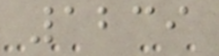1239
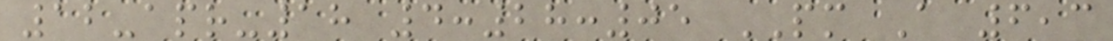12-apr-18 4:28:05 PM A 6,3
